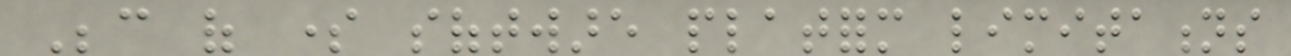Because of some software platform limitations
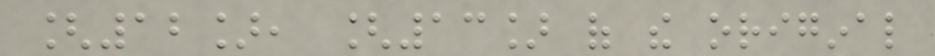[12], [13] of the original
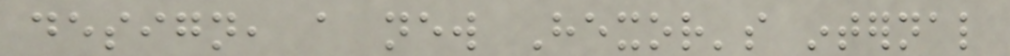design, a new Hexor's internal
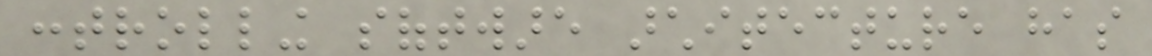controlling software architecture has
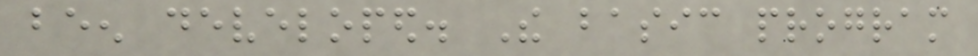been developed. The basic program
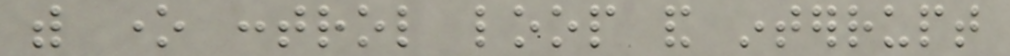with one control loop and interrupt
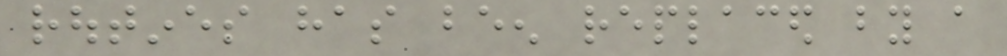routines has been replaced by a
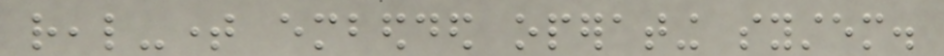real-time embedded operating system.
